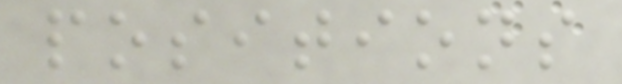positions
